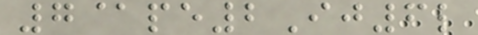7@pe2Ij6l
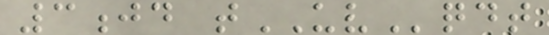3jd tUVqdt
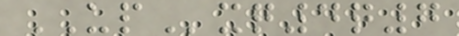UPxq4q7
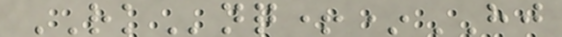RKnq+*HJ
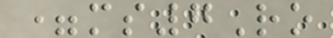=ms7Ro
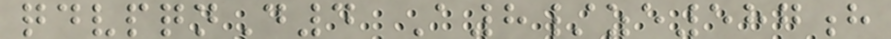qdvpqnD4 A8/ze587h
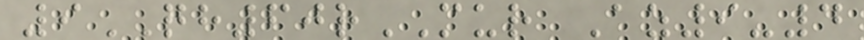9QH60rMUR Az9-4
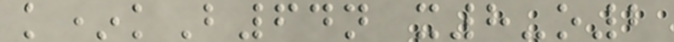k*kB64n x8-o2
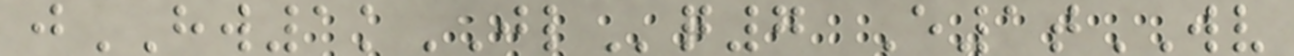jHW1kJLq7 E1tWV
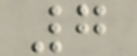7
